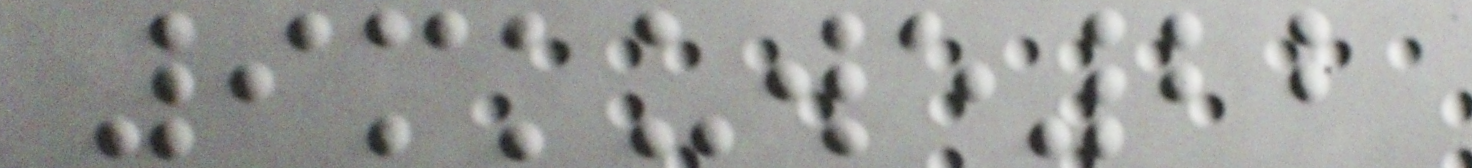9mkuwe22
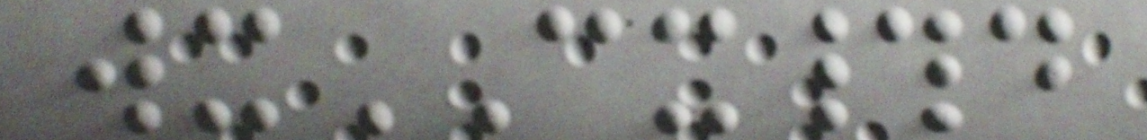wxCX#d
